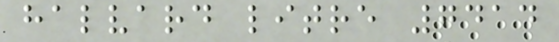halvard litre 7414
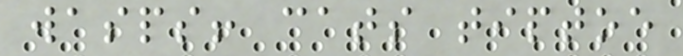wasps! cats tiptoe
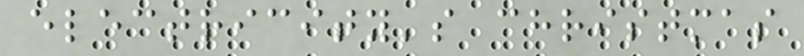electricity's christmas
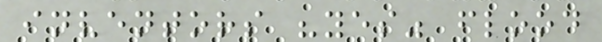inventors "yes" flood
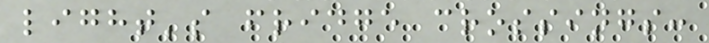light's fridge crossings:
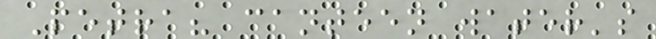Petra? canteen water's
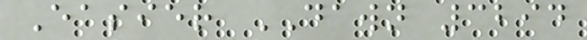Easier DAWN 3294
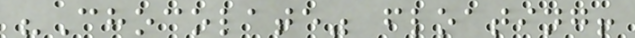"Chocolate" floating!
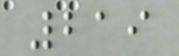219
